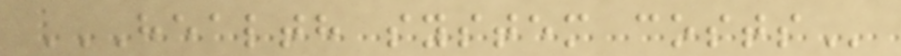HEALTH SYSTEM COSTS
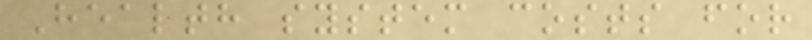Health system costs for
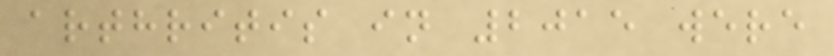arthritis in 2015 were
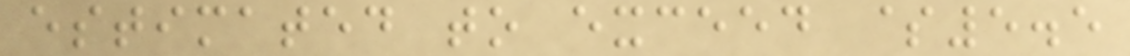estimated to exceed $5.5
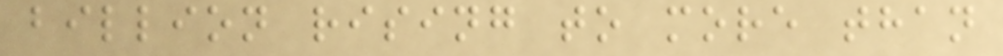billion rising to more than
